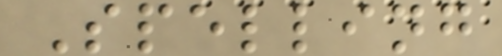Spelling
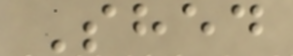Shed
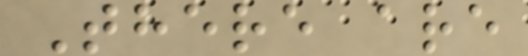There are
